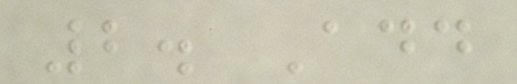2. Add
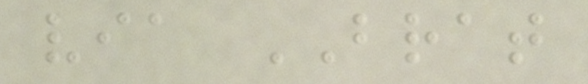via BRAT
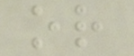or
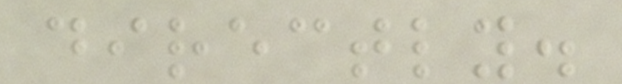directly.
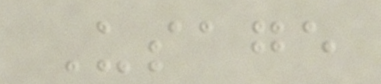Usage
